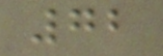72
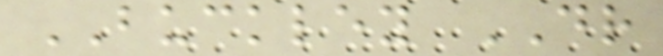BUCKLEY DR
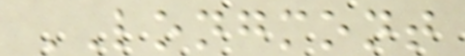LONGMONT
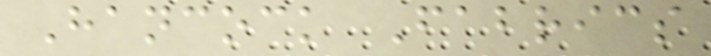Hancock Fabrics
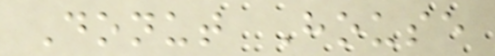Donut House
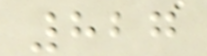827
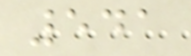541
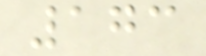173
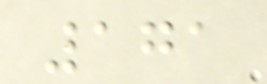171
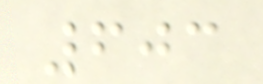603
